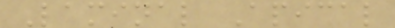Laminal Apical
